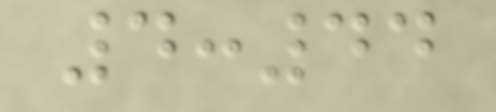4:44
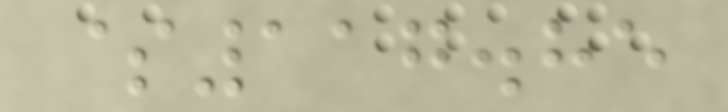$117.85
